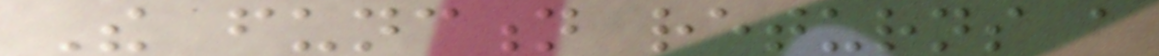The function returns a
